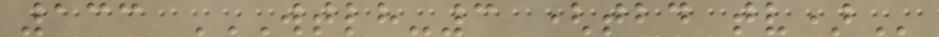133 WTLH-3 (TBD TV)
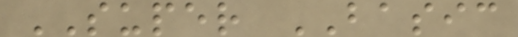SUPER BASIC
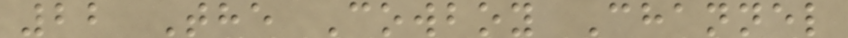22 The Cowboy Channel
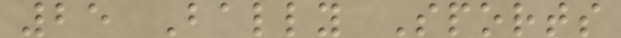25 Bally Sports
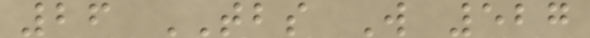26 TBS W 527
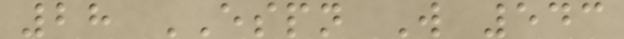28 ESPN W 543
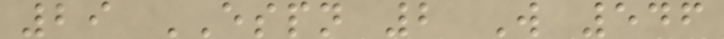29 ESPN 2 W 546
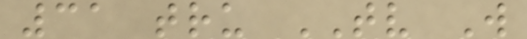31 tru TV W
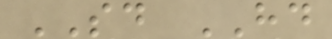SD HD
